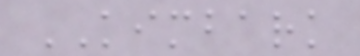KIMBARK
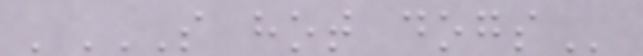'S HOT DOGS
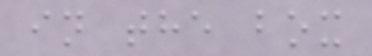in the box
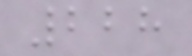228
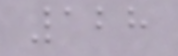128
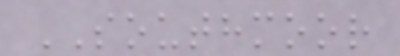SOUTHMOOR
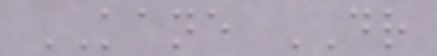KANE DR
